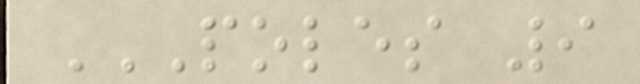POLES 9
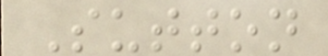Sutton
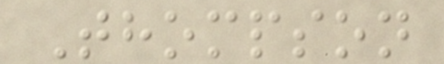Thompson
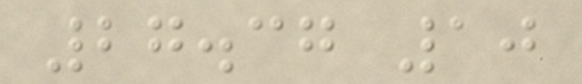27.37 10
